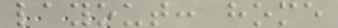layout: home
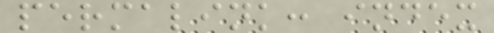permalink: index
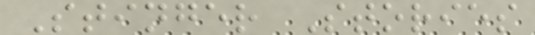Stinger Stories
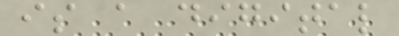is a digital
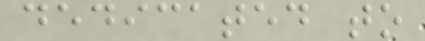dedicated to
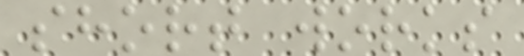short works
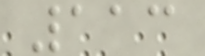113
